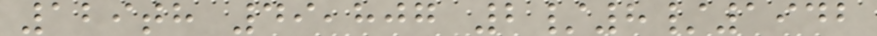129th 49,807 2/8/1942
